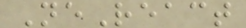NeReact
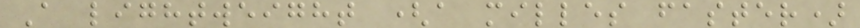A lightweight (a milles faster)
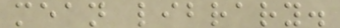mean library.
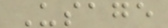Usage
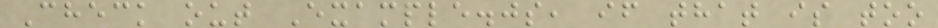Check out Example.js, if that is too
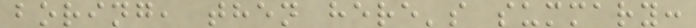boring, then here's summary:
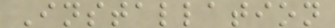Installation
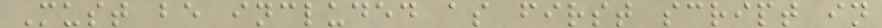Must be included as first script in
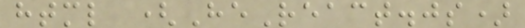html (HeReact.js)
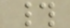#
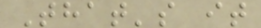That's it
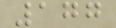177
